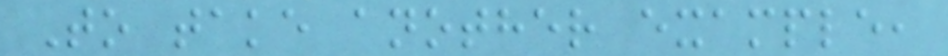To take another example,
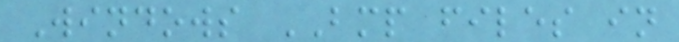Windows BMP files in
